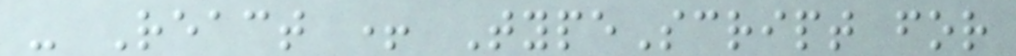- React + TypeScript for
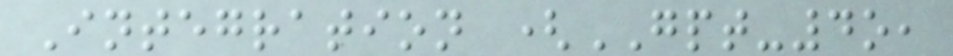Integration (GPT-4o,
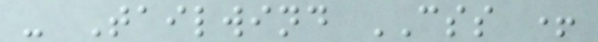- Tailwind CSS +
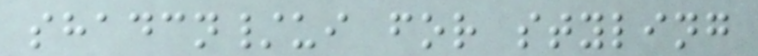shadcn/ui for styling
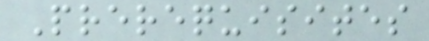Prerequisites
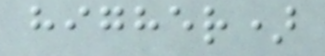higher)
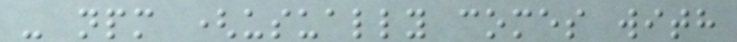- npm (usually comes with
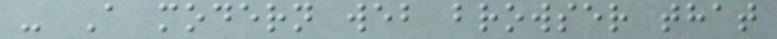- A modern web browser that
